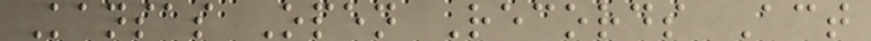Kansas Open Records Act
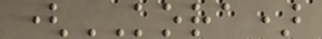(KORA)
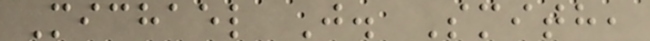Michael J. Smith,
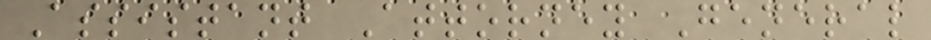Assistant Attorney General
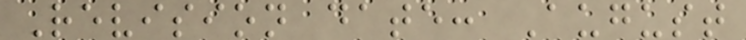Revision date: August
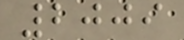2009
